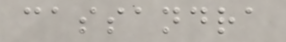cassandra
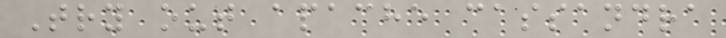Try out apache cassandra
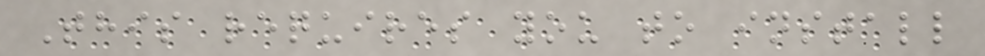This requires you to install
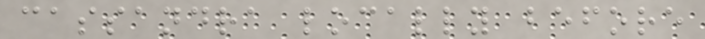cassandra locally before
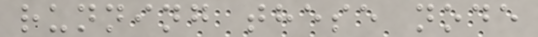running these node
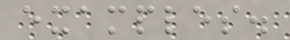examples.
